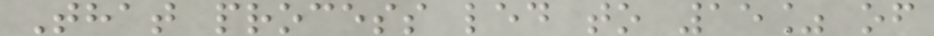That process led to 15% of
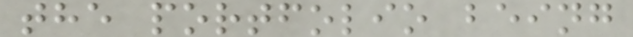the portfolio being
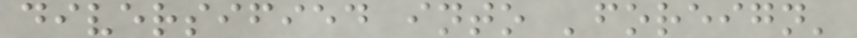diversified into 'foreign'
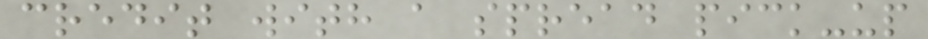credit with a spread pick-up
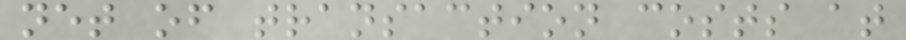net of transaction costs at
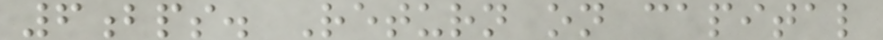6bps. Return on capital
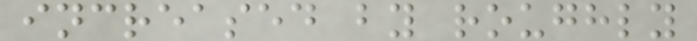increased by roughly
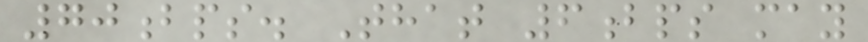70bps. That 6bps may
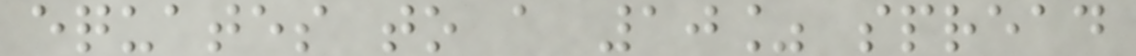equates to a 10% spread
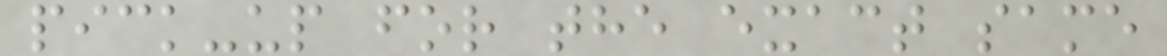pick-up for the exact same
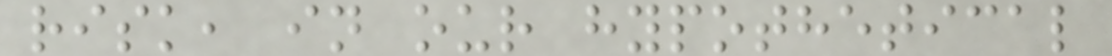risk, in our hypothetical
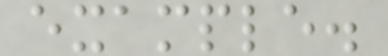example.
